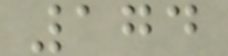174
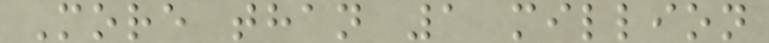More than 1 million
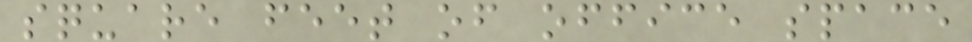square feet of office space
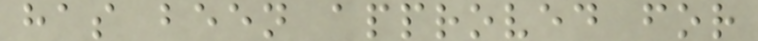has been approved for
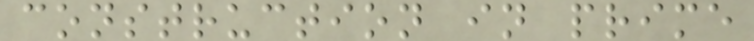construction in prime
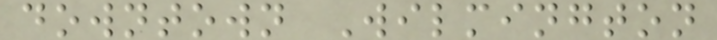downtown Wilmington
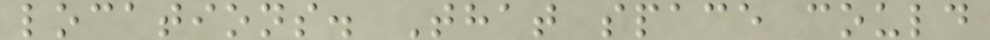locations. That space could
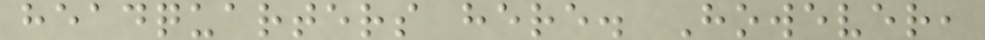headquarters here. However,
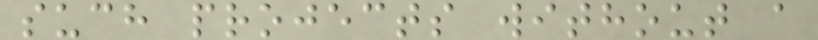such projects without a
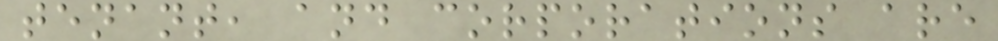tenant, and corporations are
